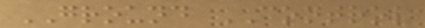GROUND CONTROL
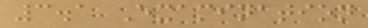3.1 Examination
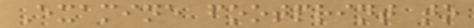Examine footprint to
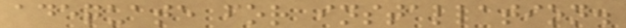adequate for installation.
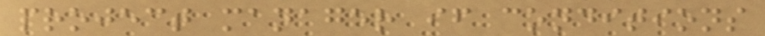project manager if conditions
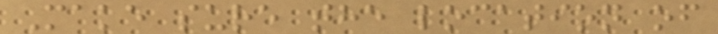Make sure the location of
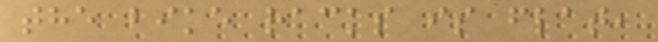the bike racks is flat,
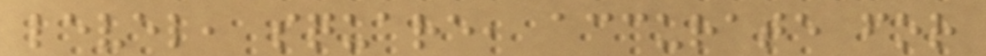level, square, accurate for
